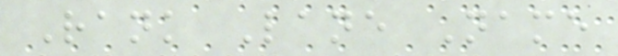Rank Lane Name
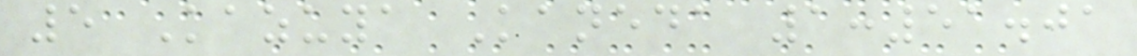5 Kazuya Kaneda 1:51.01
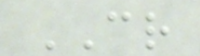CR
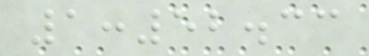1:52.33
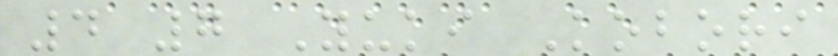4 7 Yuki Kobori
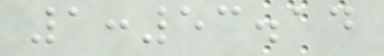1:53.14
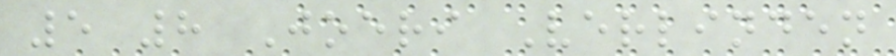5 8 Joeri Verlinden
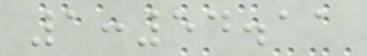1:54.11
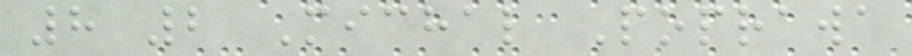8 2 Michal Poprawa
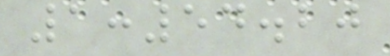1:54.20
